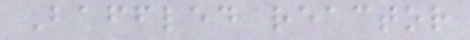Baffled reactor
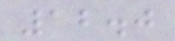12.0
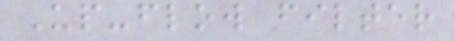Up-flow filter
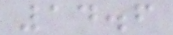14.6
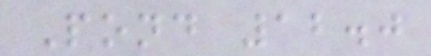Pond 12.0
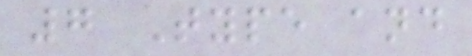7 Type and
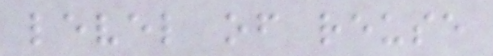level of reuse
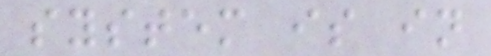system is in
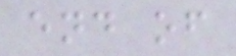end of
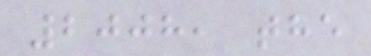2008, the
